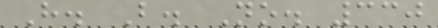H. B. No. 330
